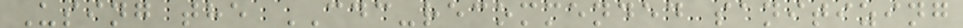Using the CDC-recommended sanitizing
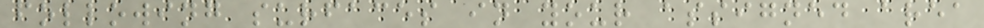following surfaces in your assigned area
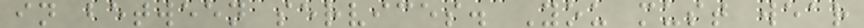in between services. You must wear
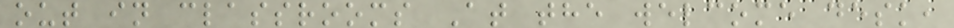out in classrooms At the welcome desk,
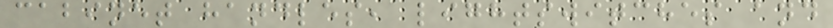cabinet handles, lightswitches and
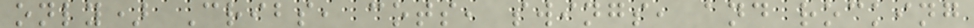only) Cribs, cots, swings, and rocking
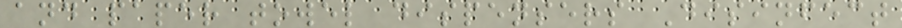and paper towel dispensers Disinfect
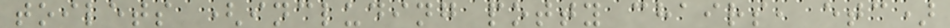toilets (including potty chairs, etc)
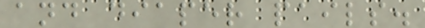and diaper pails.
